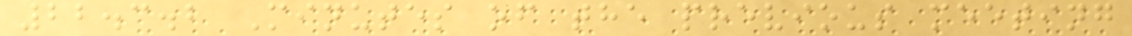22.3.2 Minutes of the previous meeting
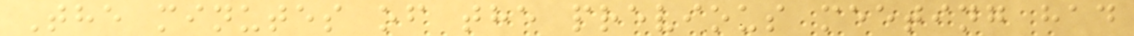The minutes of the previous meeting had
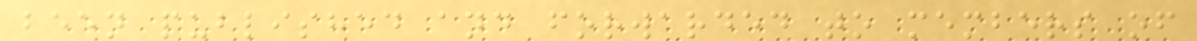been published and forwarded to members of
